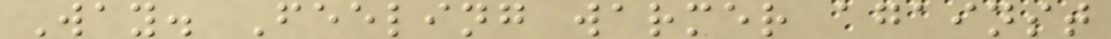Way. Feeling warmer against
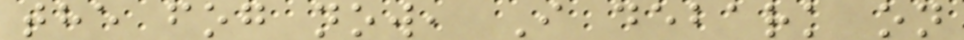the fog now, I debark on
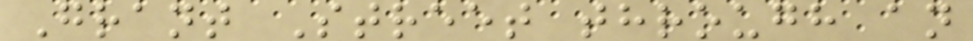Grant Street through an
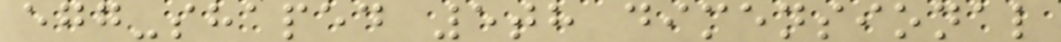egg-shaped 5th dimensional
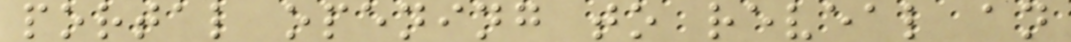portal opening to reveal an
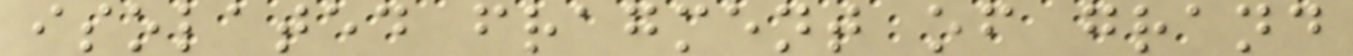isolated fragment of grand
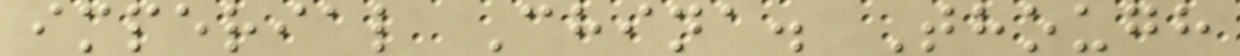imperial China. Though
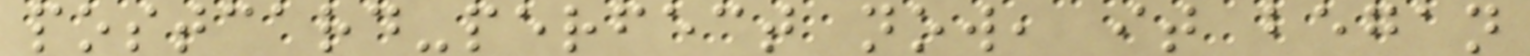postcard-perfect now, it began
